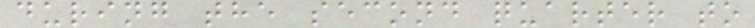during the second quarter to
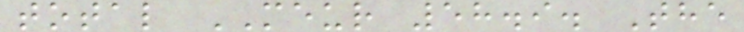total MEUR 58.9. The
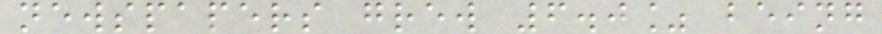newspapers grew 6.0% being
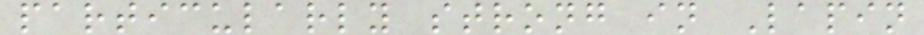particularly strong in Lapin
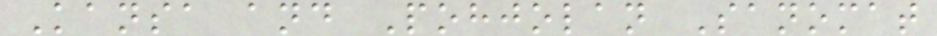Kansa and Pohjolan Sanomat
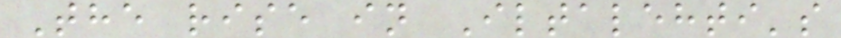The rise in Iltalehti's
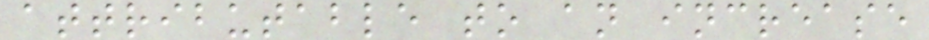attributable to an increase
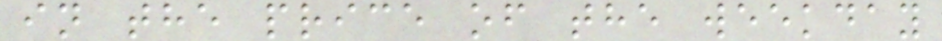in the price of the weekday
